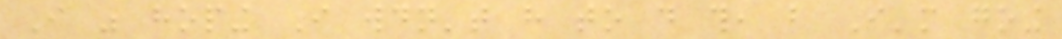I was hoping I wouldn't have to do this, but I'm going
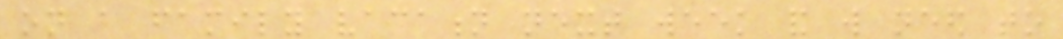on a family vacation next week and will need to
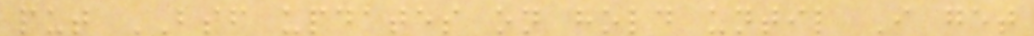put BSF updates on hold until I get
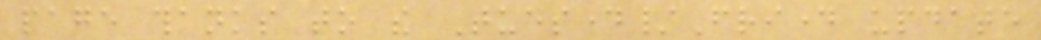page thanks to the Tuesday/Friday update
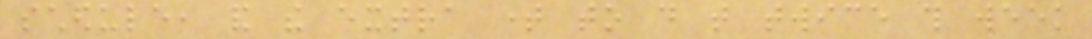schedule, and the extra time to do that twice this week
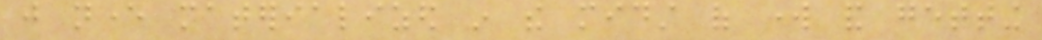just never materialized in the midst of work and getting
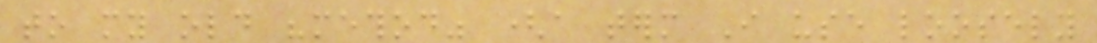to my old "method" (a term I use loosely
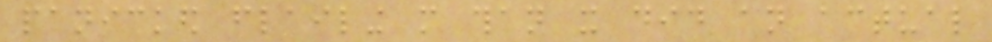panicked flailing more than it did an actual
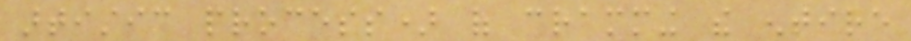artistic process) of cramming the entire
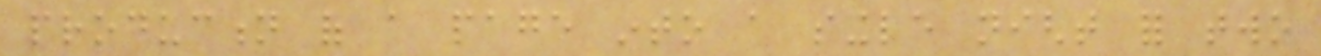production of a page into a single night for two
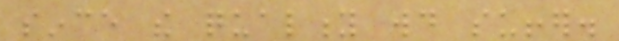since the quality would suffer.
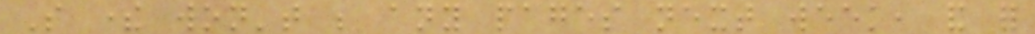So there won't be any pages next week, and for
